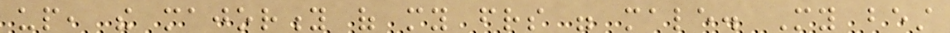up, the majority of my friends were male. My best
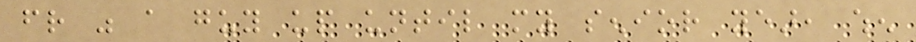friend was a guy up until my senior year, when
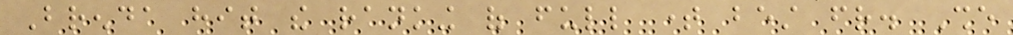Brenda hit the ranking of full time best friend. She
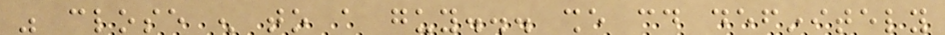was close enough to a guy... she could definitely
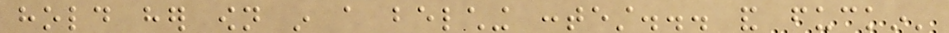hold her own in a belching contest... and fuckin'
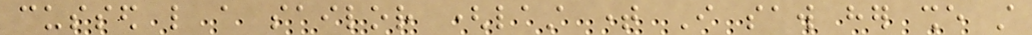cussed like a sailor (last time I saw her she still
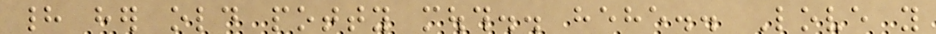had her old potty mouth.. hehe.. Love you
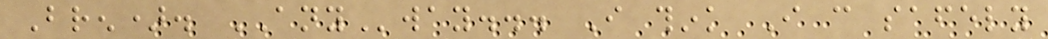Bren). ANYway... I think I can safely
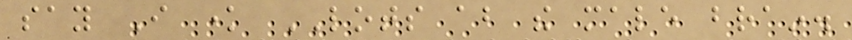say I know LOTS about the male brain.
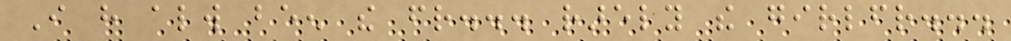I have always been the friend... rarely the girlfriend...
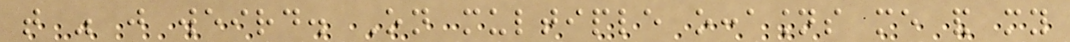that was just weird. On multiple occasions me and my
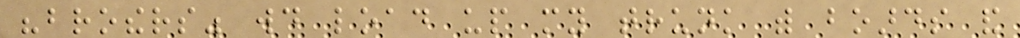"brothers" would load up my trunk with boards and
